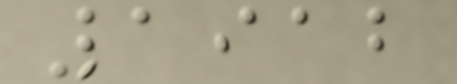1912
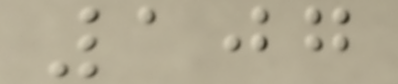107
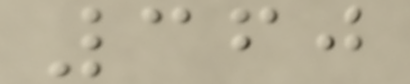360
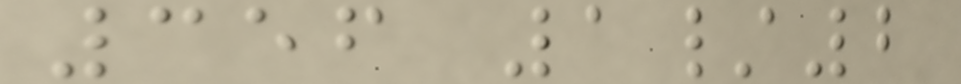356 1/2
